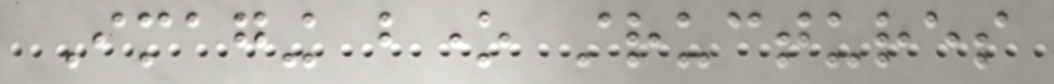Imaging bone structures
